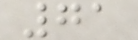71
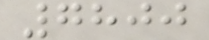7800
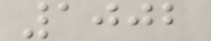1002
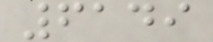6149
